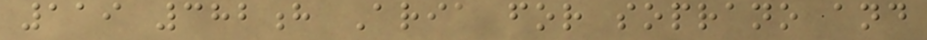119 382h Aria for soprano and
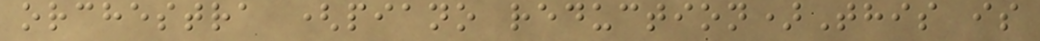orchestra (piano reduction)This is
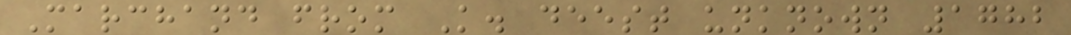Marchand from K. deest unknown 1782
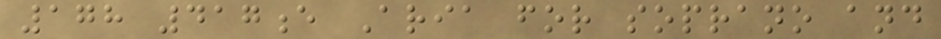178 417e Aria for soprano and
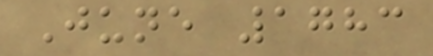June 1783
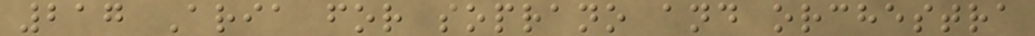217 Aria for soprano and orchestra
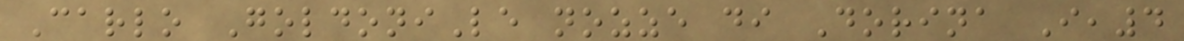Carlo GoldoniLe nozze di Dorina I,4
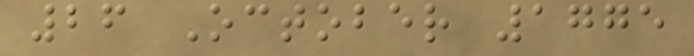26 October 1775
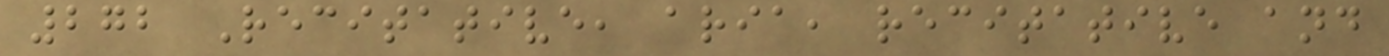272 Recitative, aria, recitative and
